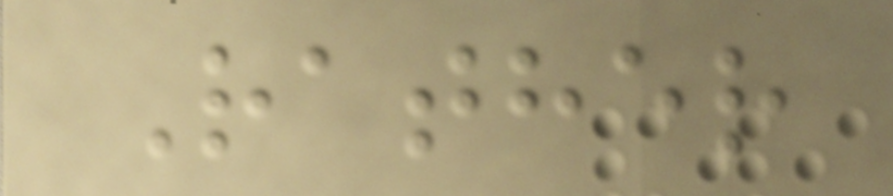Rather
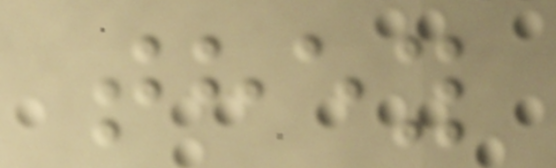they
